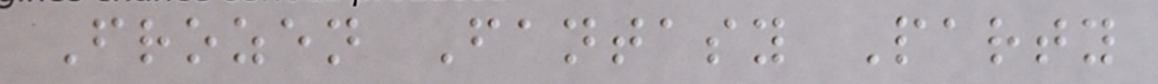Frozen Fantasy Party
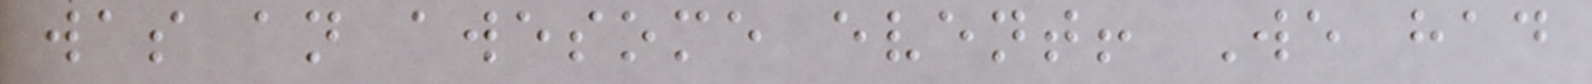was an awesome event! We had
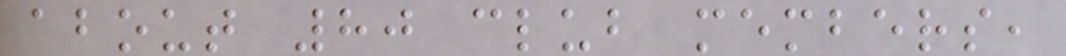about 80 club members,
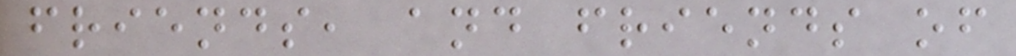friends, and friends of
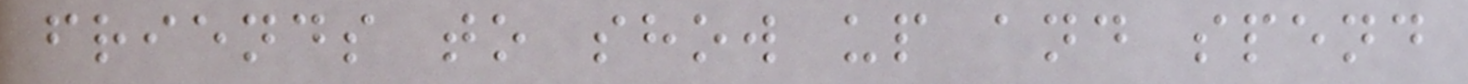friends to show up and spend
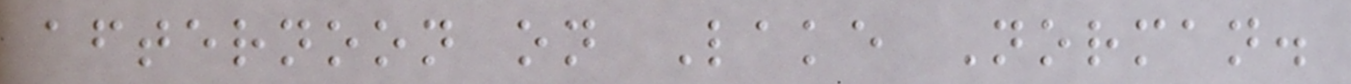afternoon on Lake Norman.
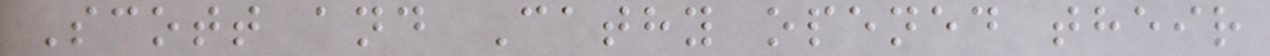Scott and Cathy opened their
